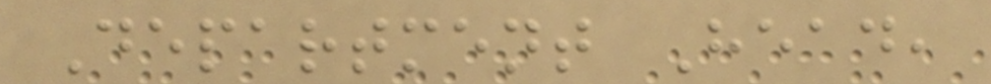Department Head,
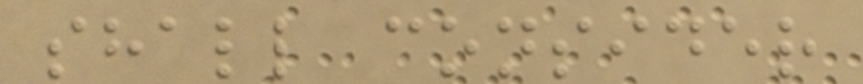shall consider
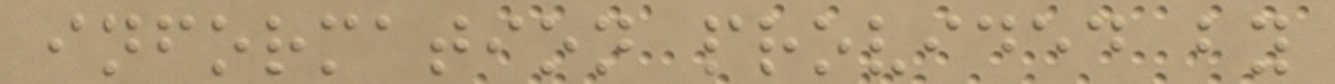information provided by
